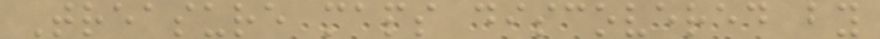Treasure maps discovered by
